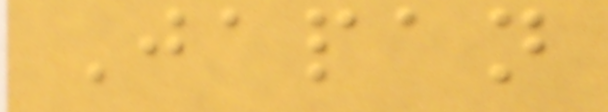Japan
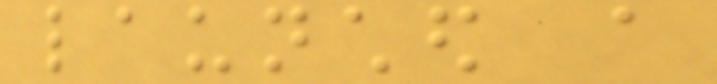launched a
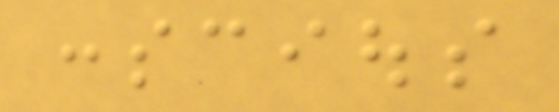conscious
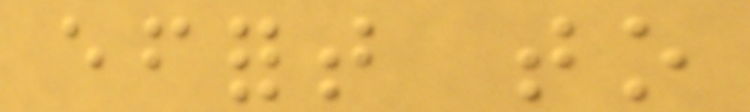effort to
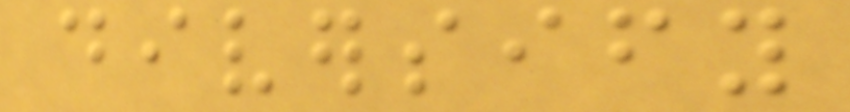diversify
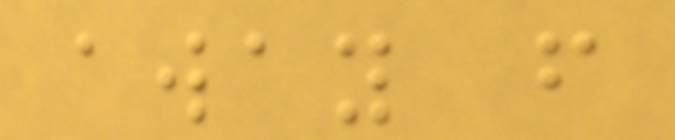away from
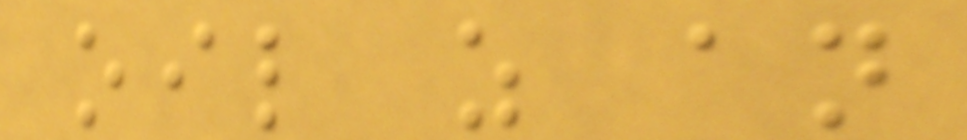oil as an
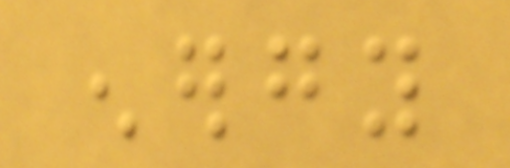energy
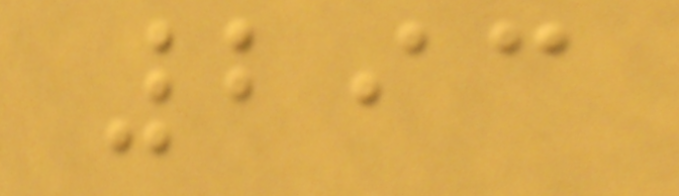293
